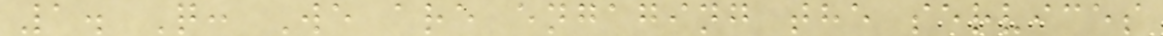1. Q: We are engaging the services
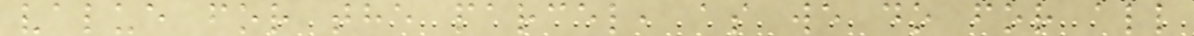value for the parcel, as we do for all
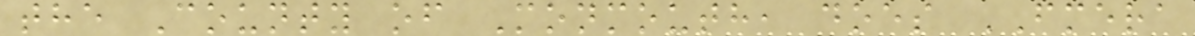the County of Monmouth, does FMERA
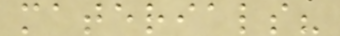materials?
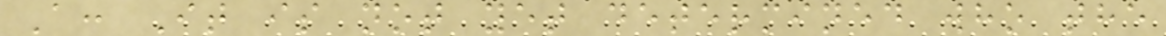A: It is not yet determined who the
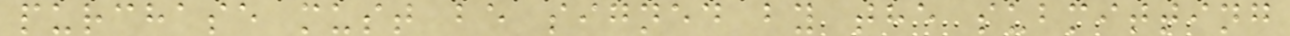purchase must be signed by the submitting
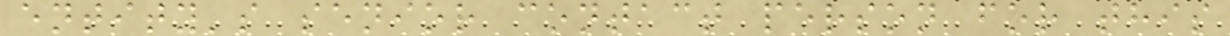entity's senior contact person for this
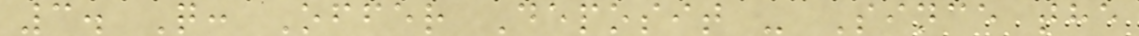3. Q: Offer Deposit - Since the
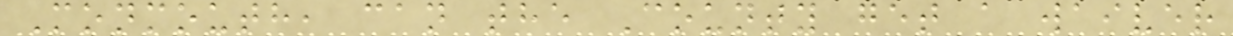Monmouth, can the County get a waiver
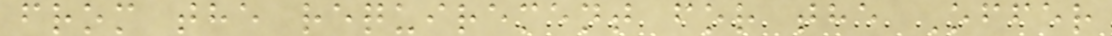from the requirement for the Offer
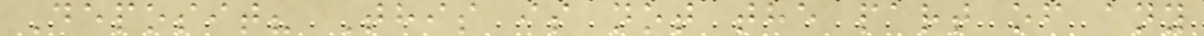Deposit? This is not the part of any
